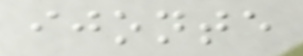ijonte
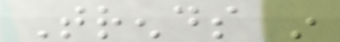Trends in
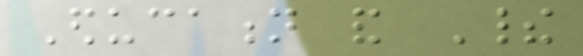Education and Their
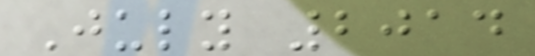July 2014
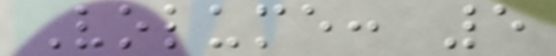Volume: 5
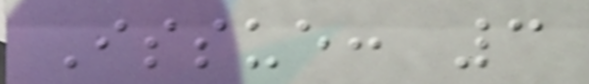Issue: 3
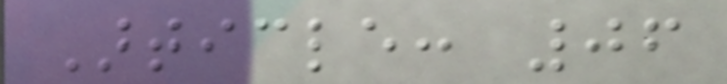Article: 06
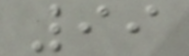99
